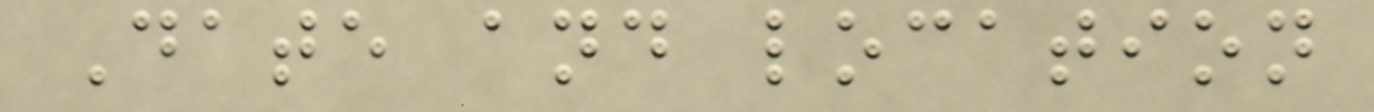Date and location
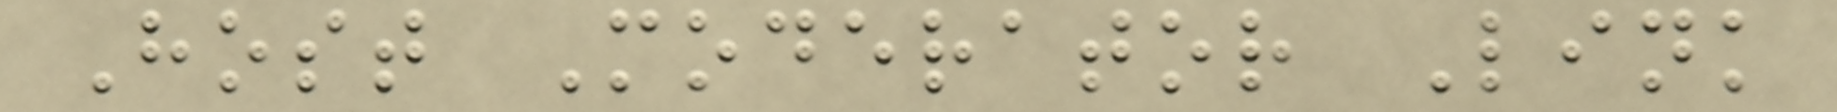Host Moderator Link
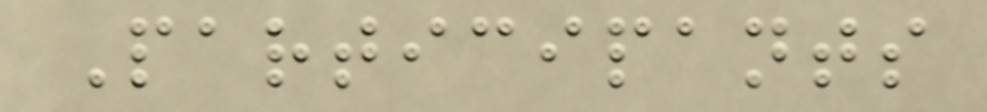Participants
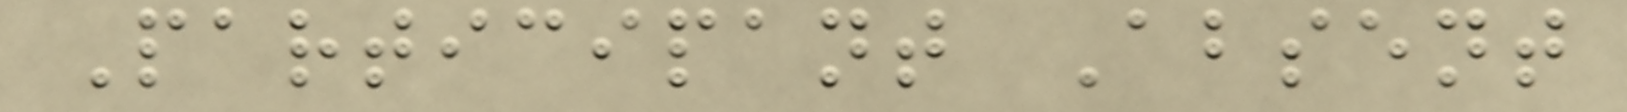Participant Absent
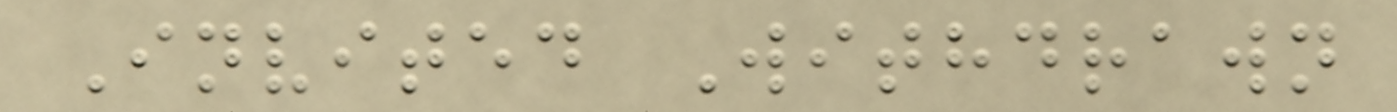Invited Withdrawn
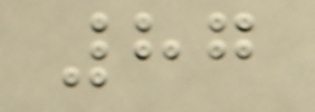87
